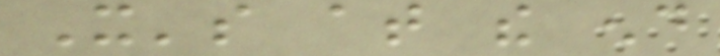It's at the end
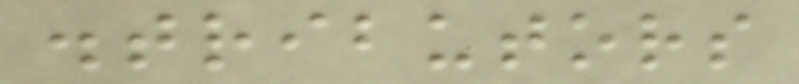distributors
